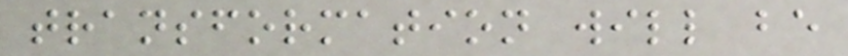transformation will be
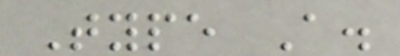Type A.
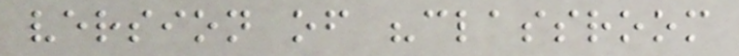version of "classroom
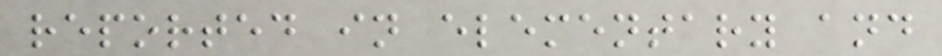reported in elementary and
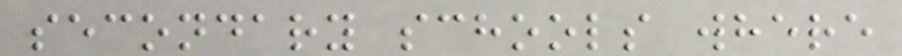secondary schools where
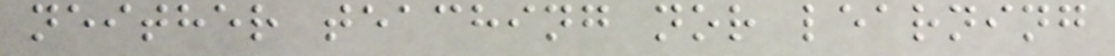neither teaching nor learning
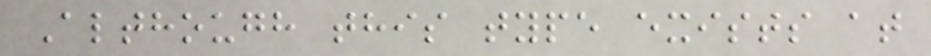Although this type exists at
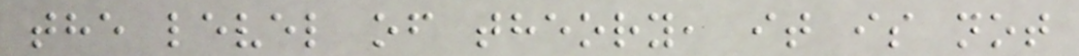the level of theory, it is not
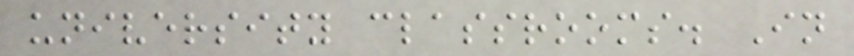university classrooms. In
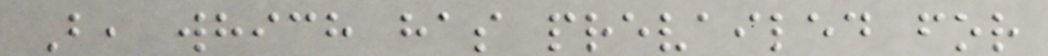B, which has prevailed for
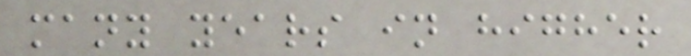many years in higher
